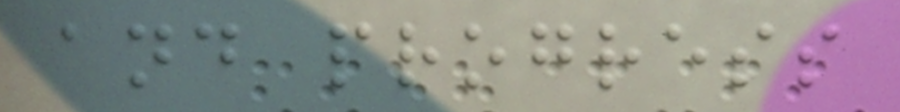and progress
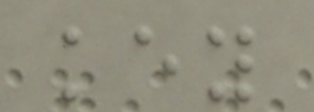key
